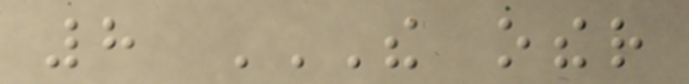8 THE OTHER
